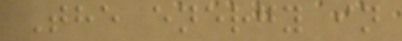The energy in
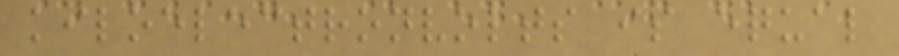kiloelectronvolts is equal
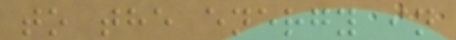to the energy in
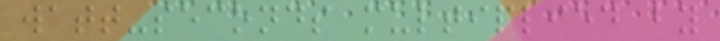watt-seconds multiplied by
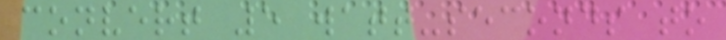convert 5 watt-seconds to
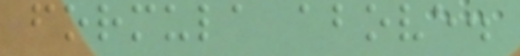formula above.
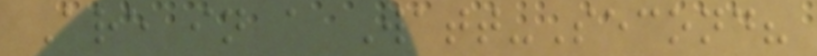Are in a Watt-Second?
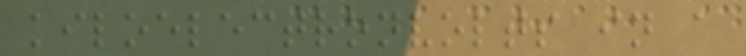kiloelectronvolts in a
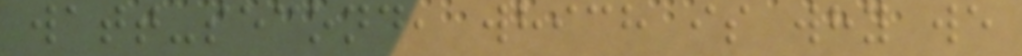watt-second, which is why we
